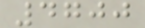4700
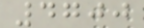4700
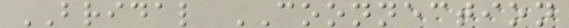BRIDAL COONNECTION
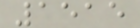1515
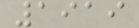1919
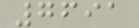7691
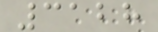3128
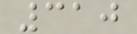310
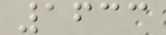1633
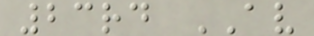23rd AV
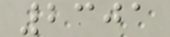2301
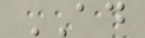AD
